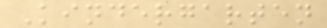Kindergarten
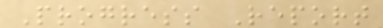Progress Report
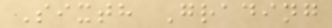Sixth Grading
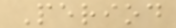Period
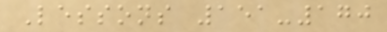Lessons 151-170
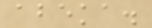abeka.
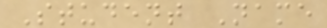Student Name
